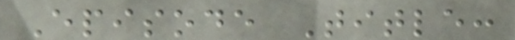Episode Title:
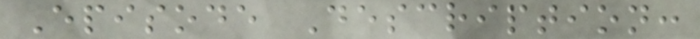Episode Description:
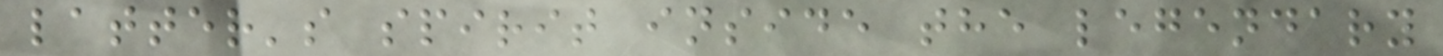latter's spirit inside the legendary
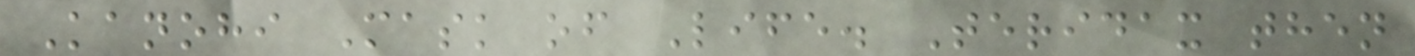Kanohi Mask of Life. Teridax then
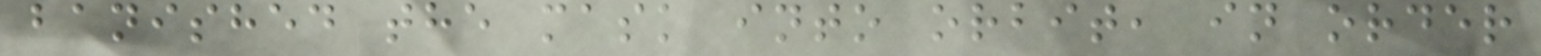banished the mask into orbit, in order
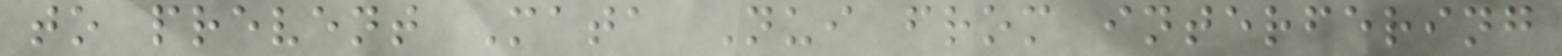to prevent Mata Nui from interfering
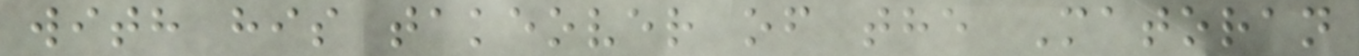with his takeover of the Matoran
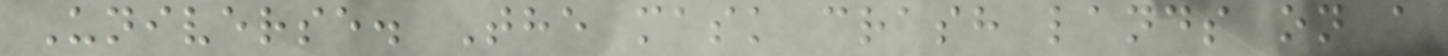Universe. The mask crash lands on a
